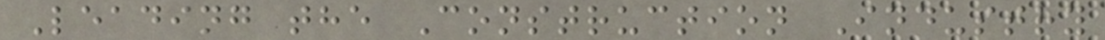Leading the Construction Industry
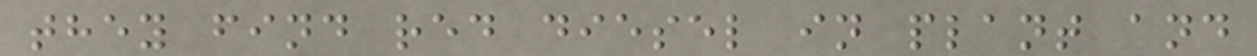they find red diesel in plant and
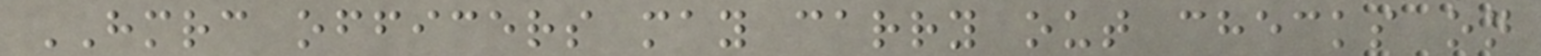HMRC officers may carry out checks on
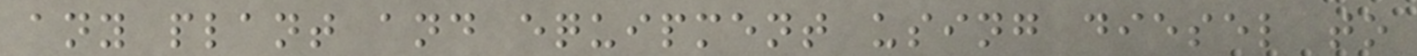any plant and equipment using diesel to
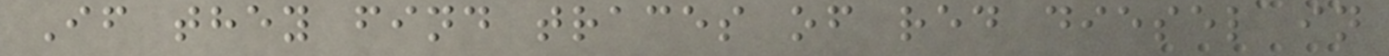If they find traces of red diesel in
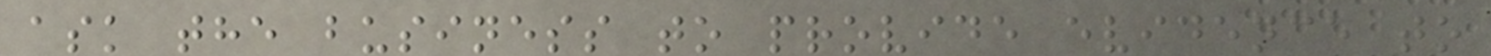ask the business to provide evidence to
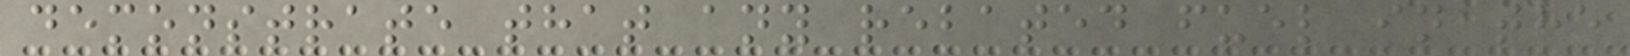demonstrate that any rebated fuel in the
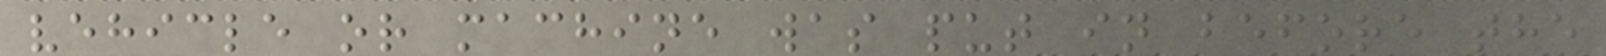vehicle or machine was put in before the
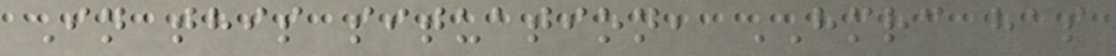In this situation, HMRC has
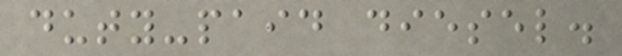duty-paid diesel.
